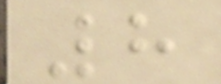8
